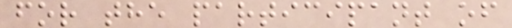for the participant of
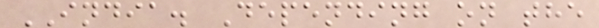INDIA. Depending on the
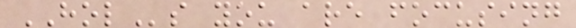HOLs you are focusing
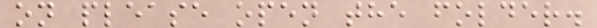on please open the folder.
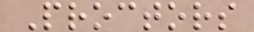Proctors
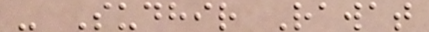- Sudhir Rawat
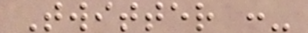Twitter :-
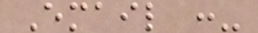Email :-
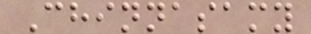Chinnasamy
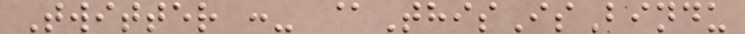Twitter :- @ThisIsBindu
